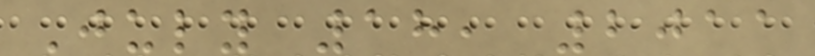July 18, 2011
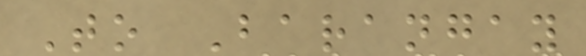To Barangay
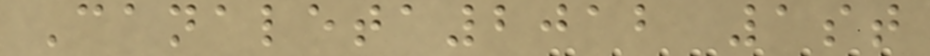Canaleta2012 1st
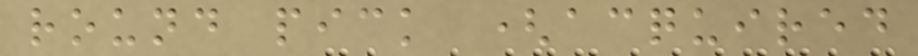round pick (acquired
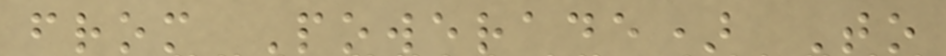from Powerade) To
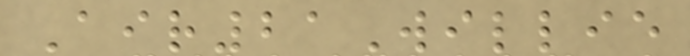Air21Willie
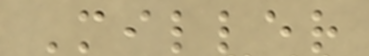Miller
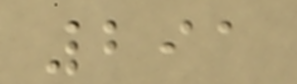291
